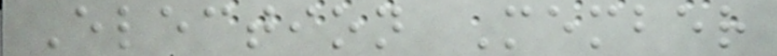Election Member
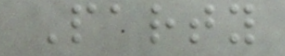Party
